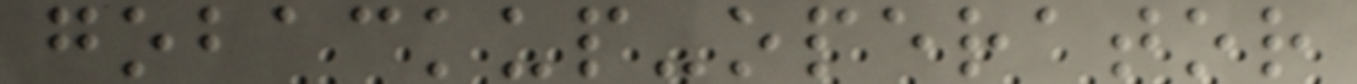gobackup-operator
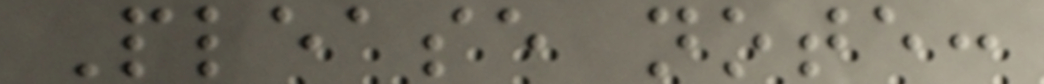Please note:
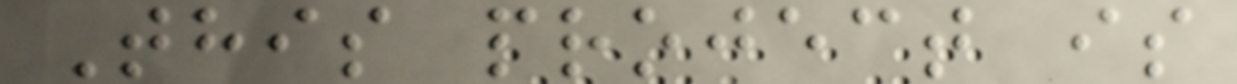This project is
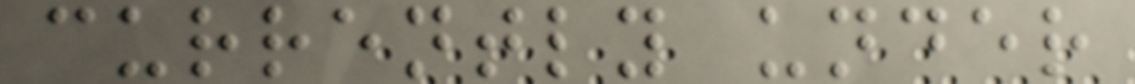currently under
